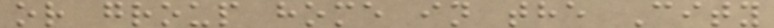or group home in the City
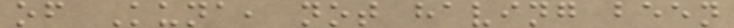of Kuna, not having been
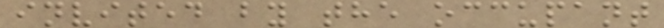invited by the occupant
